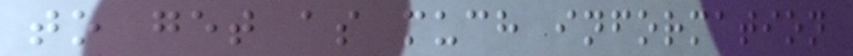to get as much information
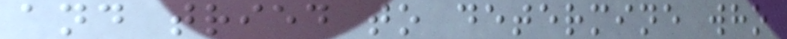and tried to determine who
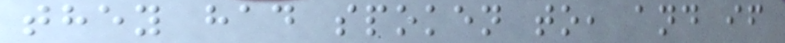they had spoken to, and if
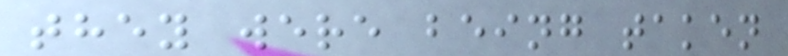they were being taken
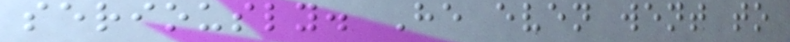seriously. He even went to
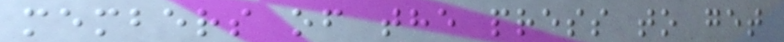members of the press to get
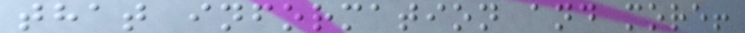that information and more!
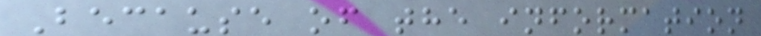Because of the information
